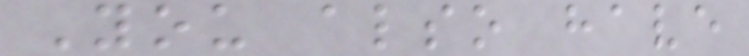You also have
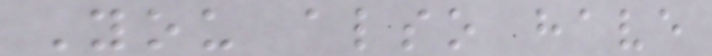You also have
